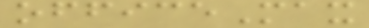officeMax
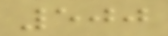500
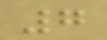7
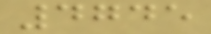4745
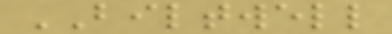BILTWELL
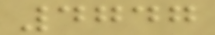4747
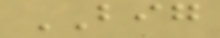BIG
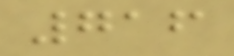716
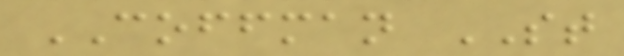COFFMAN ST
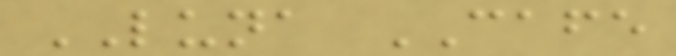LUNA CAFE
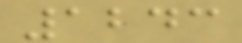1243
